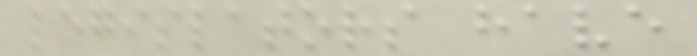legislators have
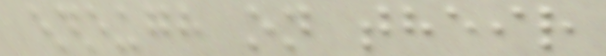enough on their
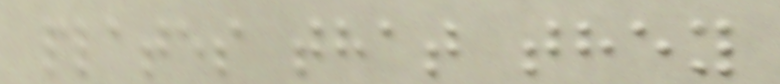plates that they
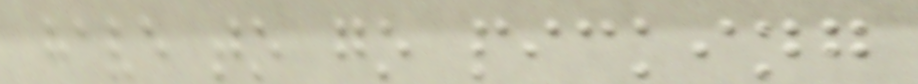have to go picking
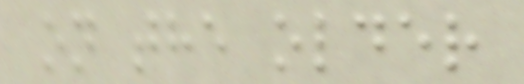on the older
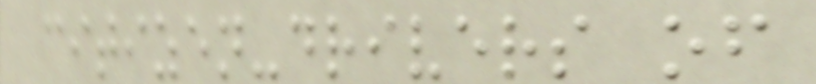citizen-drivers of
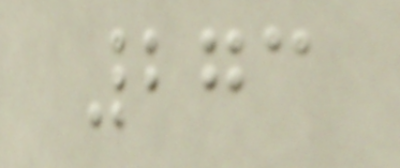273
